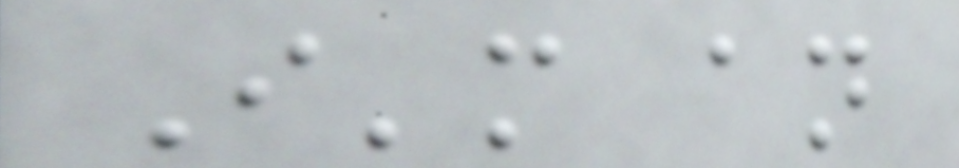I'm an
